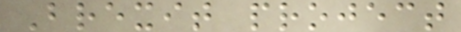Brexit project
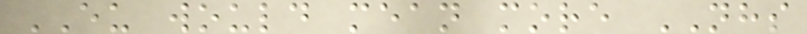EU would mean more NHS
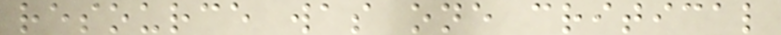resource was one critical
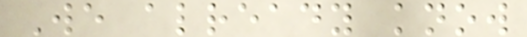We already know
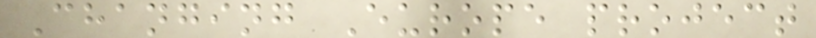Changing Europe project
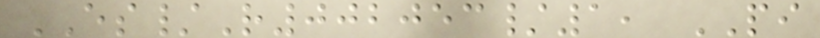ES/R002053/1, PI
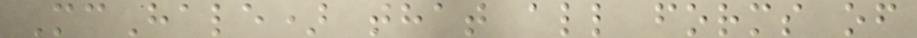McHale) that all forms of
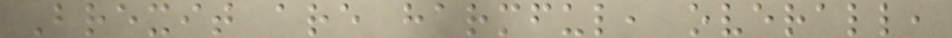Brexit are harmful, overall,
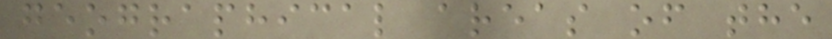geographical areas of the
